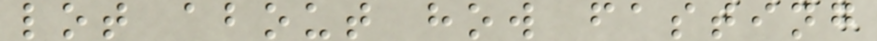lot about how fasting
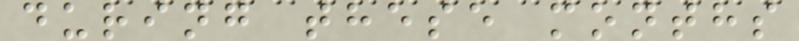during these months
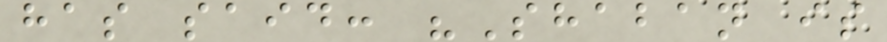has said: "Shaban is
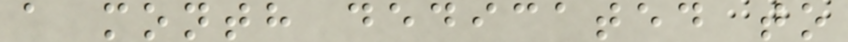a month dedicated to
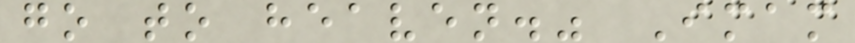go to heaven." Imam
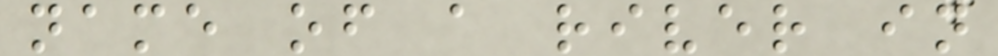name of a river in
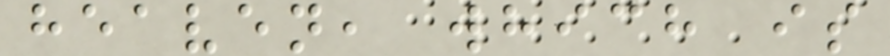heaven, which is
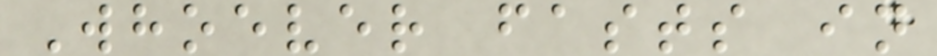Whoever fasts in
